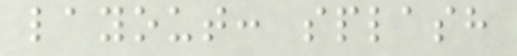layout: splash
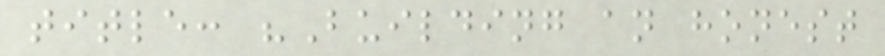title: "Building an honest
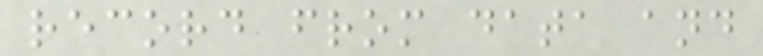record from data and
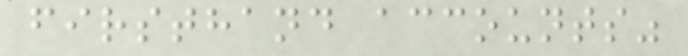firsthand accounts"
